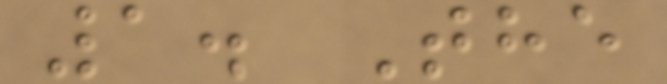1. The
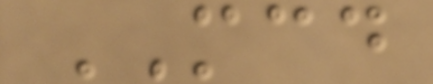MCD
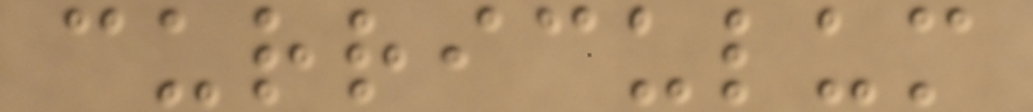curriculum
